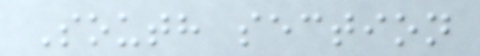South section
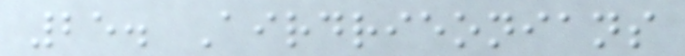25. Airdrieonians
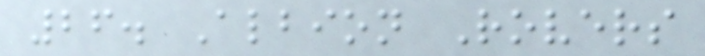26. Albion Rovers
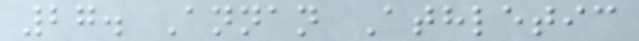27. Annan Athletic
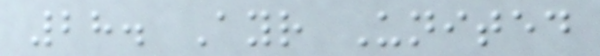28. Ayr United
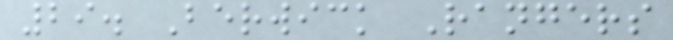29. Berwick Rangers
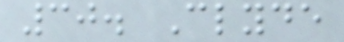30. Clyde
